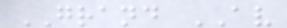GRAND AV
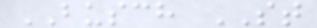BUSCH ST
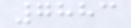7883
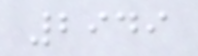2949
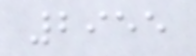2955
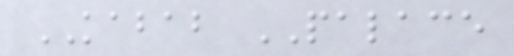KABAB PALACE
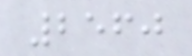2560
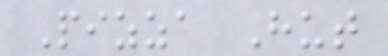Pizza Hut
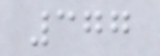377
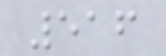516
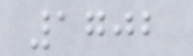1702
